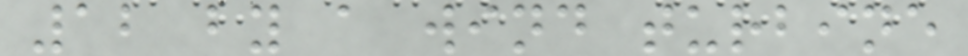12 by a wind turbine
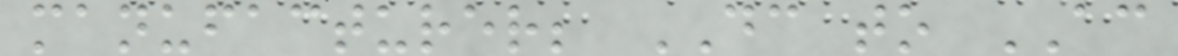manufacturer; DC to AC
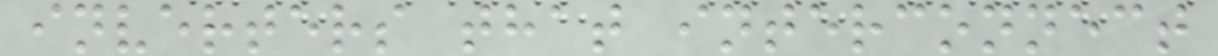inverters that interconnect
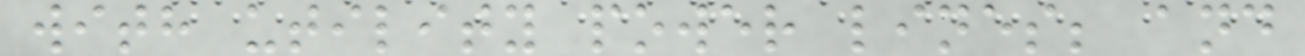with utility power lines; and
